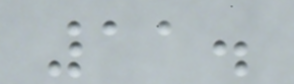11.
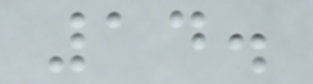14.
